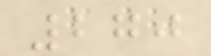270
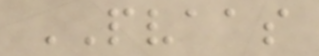PVAAS
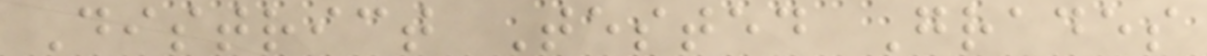District Tested Grades
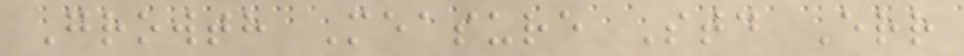Growth Measure Std Err
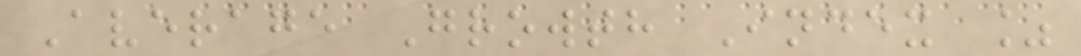Average Growth Index %
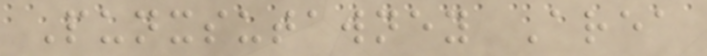Punxsutawney Area
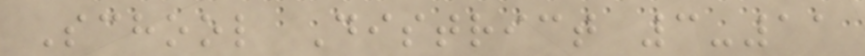School District 3-11
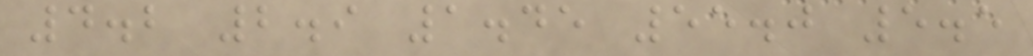4.2 2.9 1.45 55.0 5.5
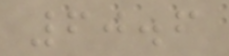60.6
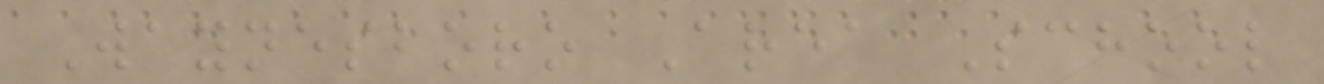Waynesboro Area School
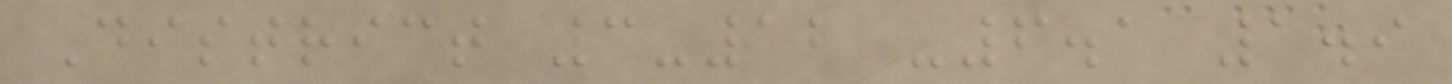District 3-12 -6.1 1.9
